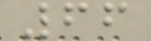66
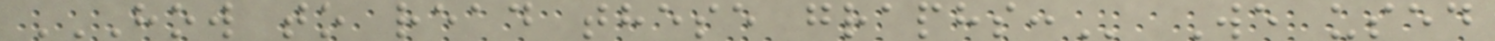HOW TO READ THESE GRAPHS: We used
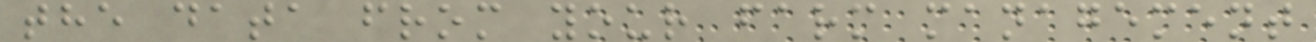the data from your farm management
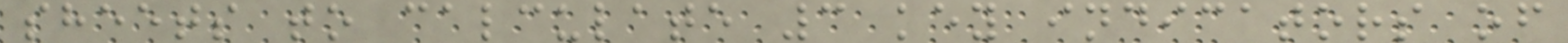sheets to calculate 3 key indicators of
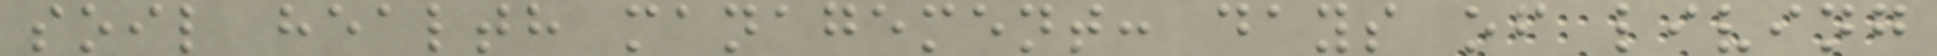soil health management: days of living
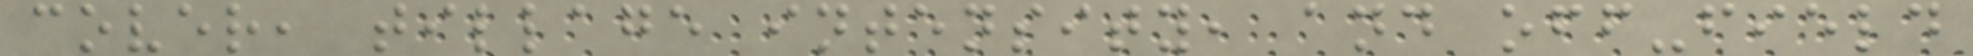cover, tillage intensity, and off-field
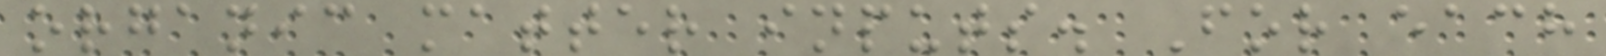organic matter inputs. For each
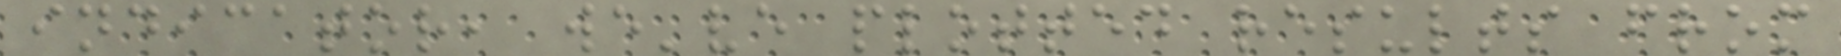indicator, we've plotted results from
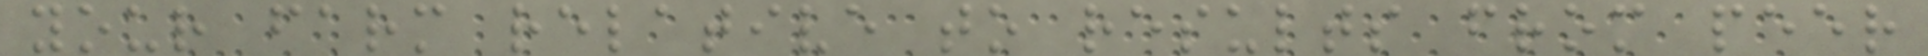your farm relative to results from peer
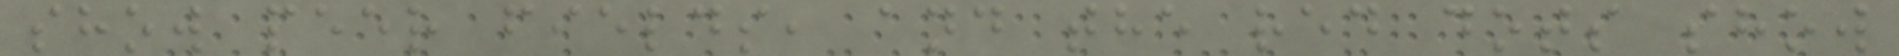show peer fields, and the red dots show
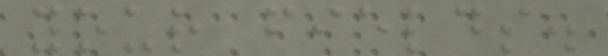your fields.
